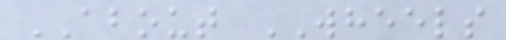ABOUT WHEELS
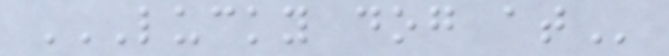LUCKY DOG AT
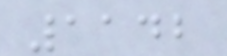1142
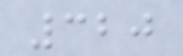320
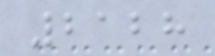2128
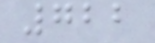722
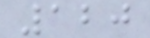120
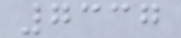7337
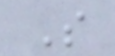S
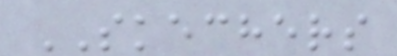SKECHERS
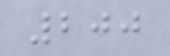200
